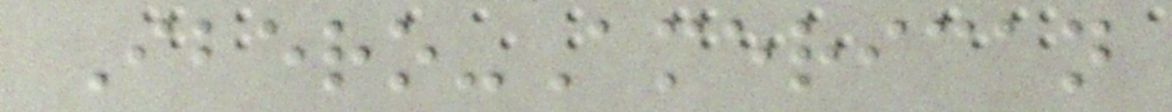Ibero-American
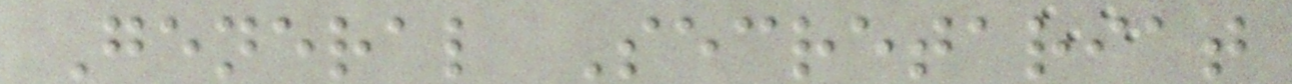General Secretariat
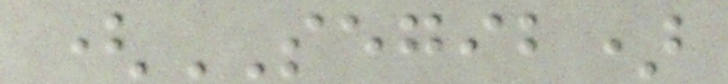(SEGIB)
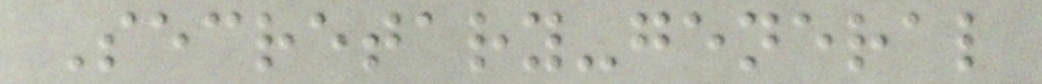Secretary-general
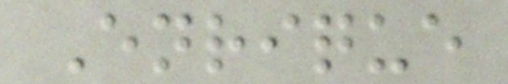Enrique
